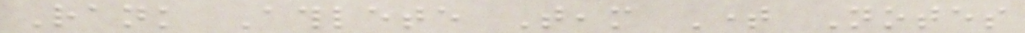Rank Athlete Team Time Notes
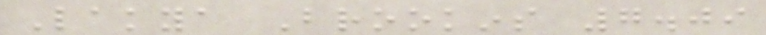Lakya Brookins 7.09
